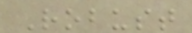Robust
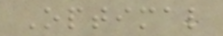Optimal
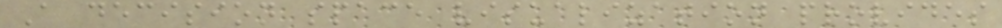A decision space visualization provides
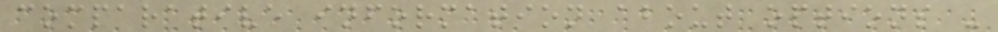comparative information about options -
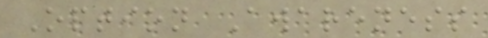Option Awareness
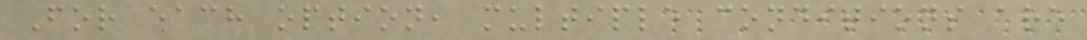For each option, multiple conditions are
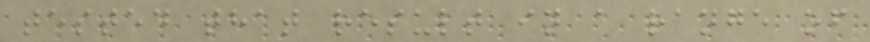tested that result in a range of
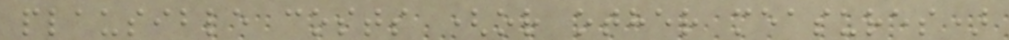plausible costs (or other measures)
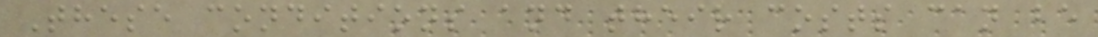These conditions and their costs can be
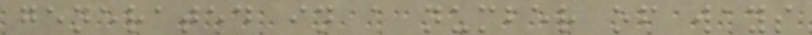generated in a number of ways
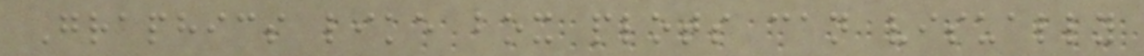Graphics like box plots can visually
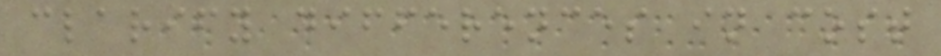clarify differences in cost
